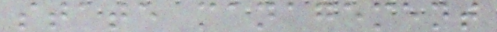state management
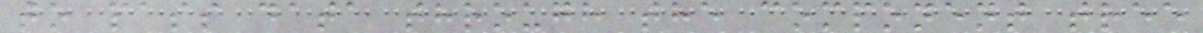to pass data through the component tree
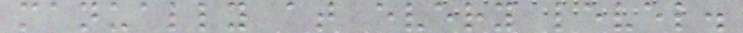manually at every level.
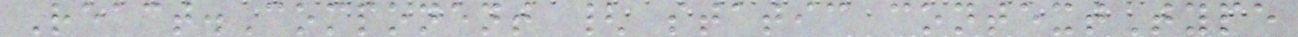React.Component { static contextType
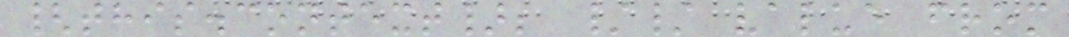{this.context}; // value from
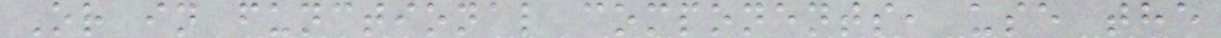Or in functional components, use the
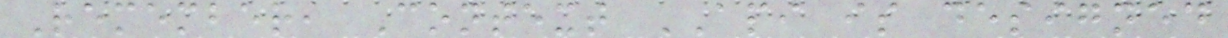Remember, Context API is designed
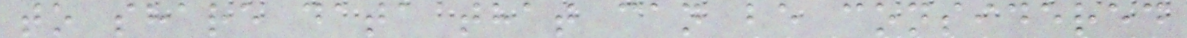to share data that can be considered
